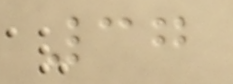37
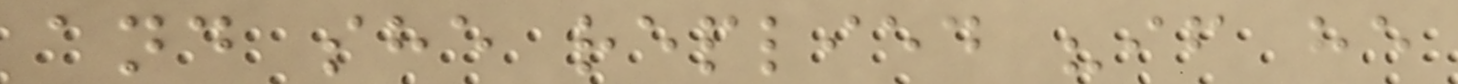and she replied "if he
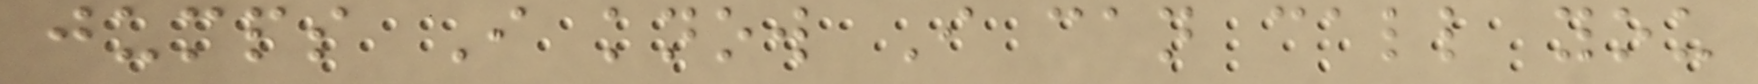jumps I know I can call you
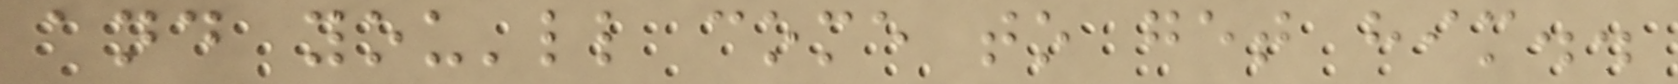and you'll come to get him..
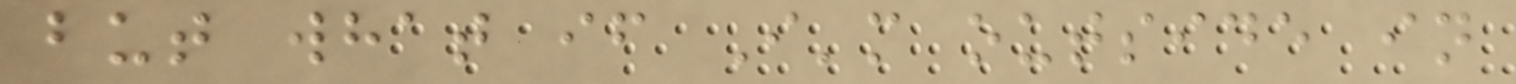but what if I'm outside in
